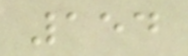154
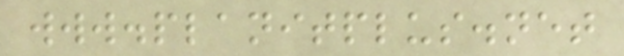www.planitplus.net
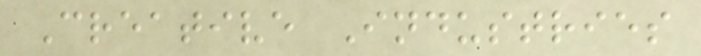Creative Industries
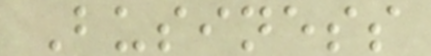Business
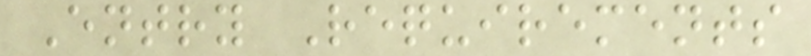Entry Requirements
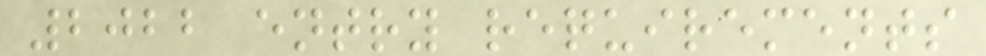2022 entry requirements
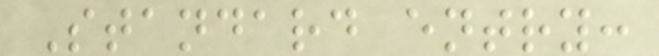Standard entry:
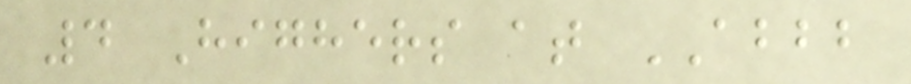4 Highers at ABBB
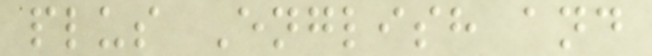plus English and
